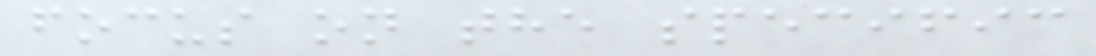focus on the specific
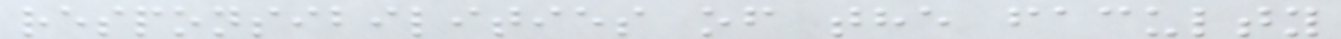responsibilities of the faculty
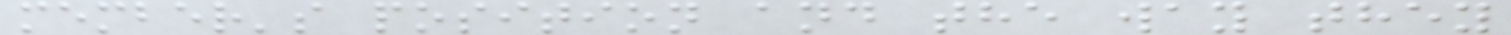member's position and the way they
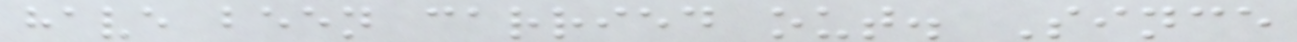have been carried out. Since
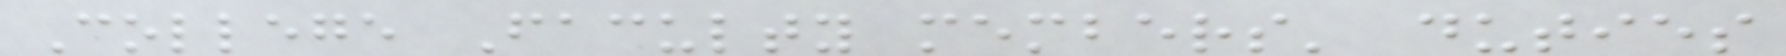College Faculty members' duties
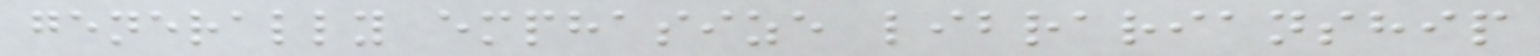generally emphasize librarianship
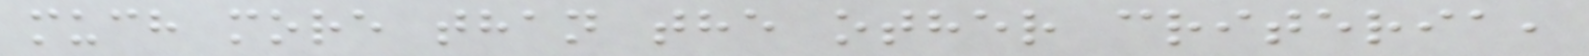much more than the other criteria,
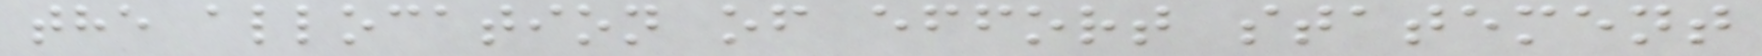the allocation of effort statement
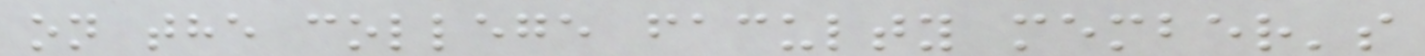on the college faculty member's
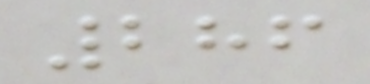286
